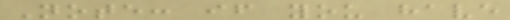Note: if you have
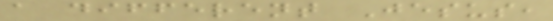a different Jesus,
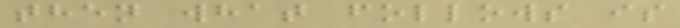then what follows is
